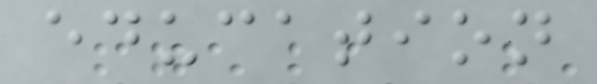education
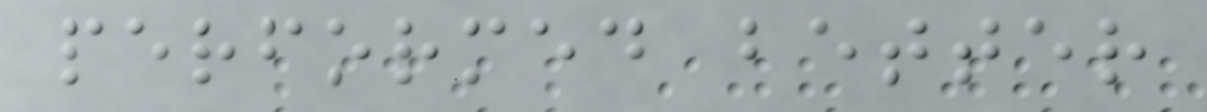performed better
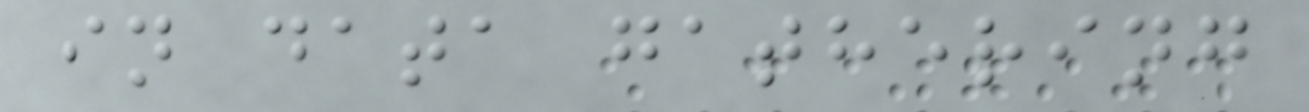in data gathering
